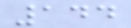144
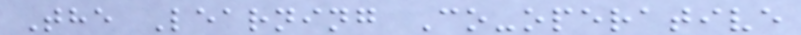The Learning Co-operative
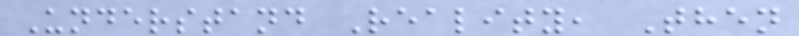Understand Reality, Then
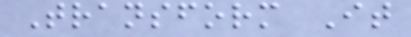Transform It
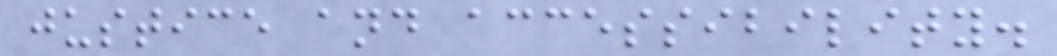justice and accessibility.
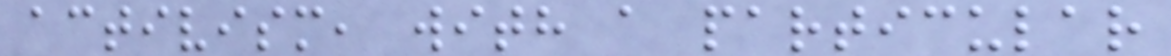activism, with a particular
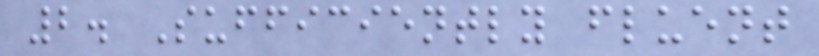2. Sufficiently fluent
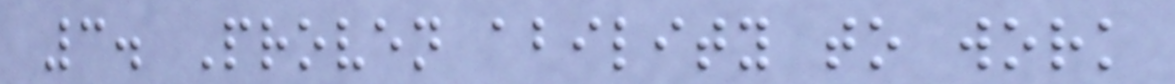3. Proven ability to work
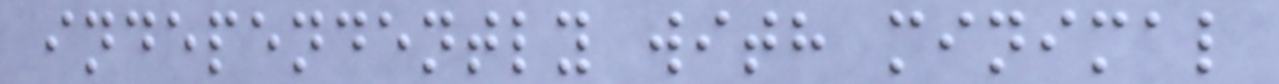independently with minimal
